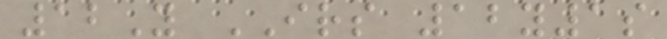12Y IRS 12y1s
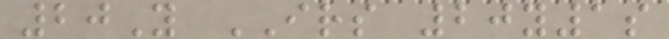20Y IRS 20y1s
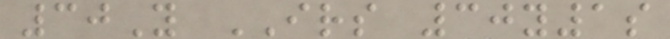30Y IRS 30y1s
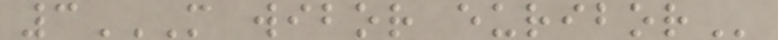3M WIBOR EURIBOR
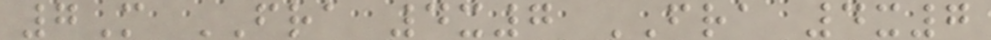7M FRA 4x7 FRA 4x7
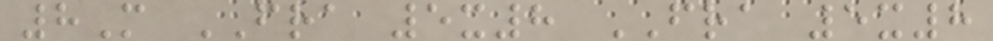8M FRA 5x8 FRA 5x8
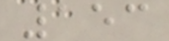153
